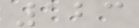123
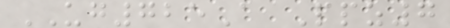UG725A Ppz7
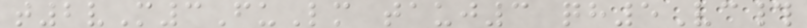t2vM3FuLm tauj3 qh5Vc#
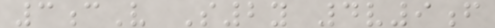3cV S2y 4v9f
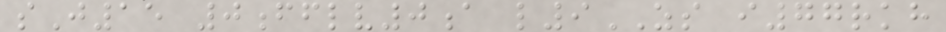sJ15 0fflv0a l9ZS i77rkh
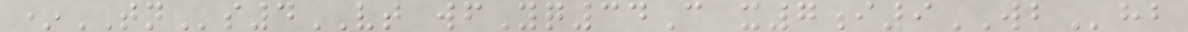*TNs4VT wfYq34C x7i9WBhb
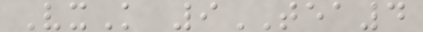VxK 9TEA4
